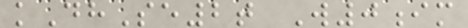kDhSe2t W0im
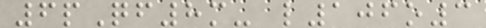6pQf8m- l106o3
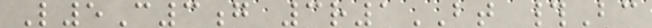L5C3g 3r1BT #Bc
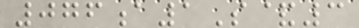076a1S&3
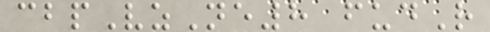cbpVzNe8 fudR
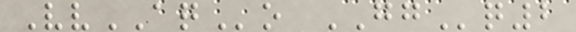VvAQo GGq2
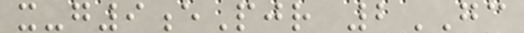x-g9ePjr 2GC
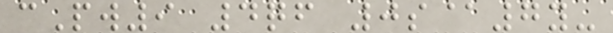cPw9 4qf 0s@7y-
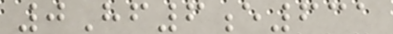0Hf6e631
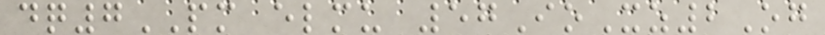dq7PM elmu 57IoXz2Og
